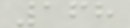168
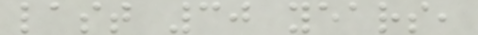last 30 years,
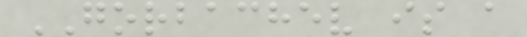GORBACHEV is a
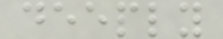deeply
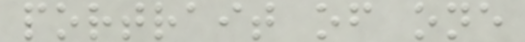portrait of one
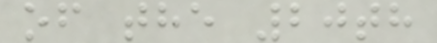of the 20th
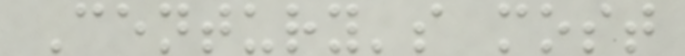Century's most
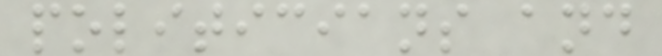politicians and
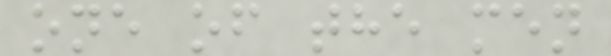one of the men
